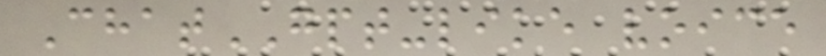ChatGPT-like voice
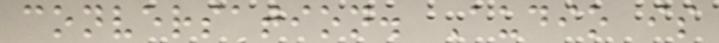conversation. Audio is
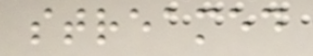streamed
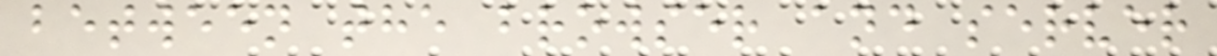between the browser and server
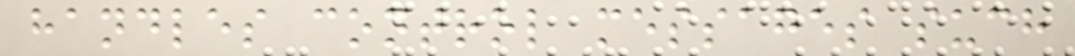handles control messages such
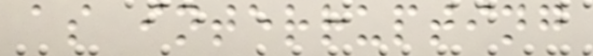as interrupting
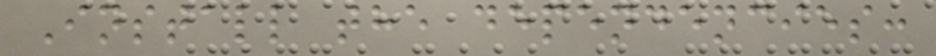Install the dependencies:
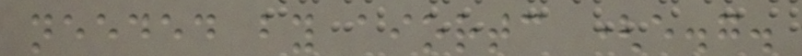needed by aiortc (e.g.
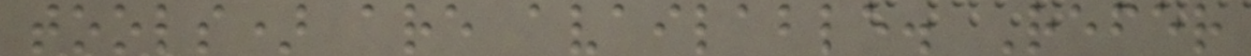tools) are available. Refer
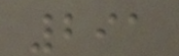291
